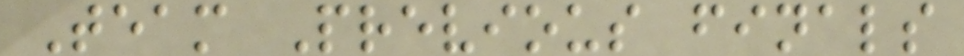Team Previous finals
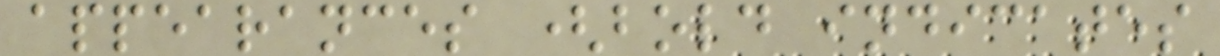appearances (bold indicates
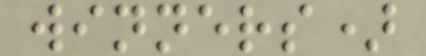winners)
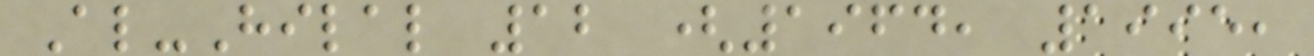Al-Hilal 12 (1964, 1995,
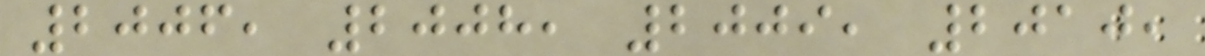2006, 2008, 2009, 2010,
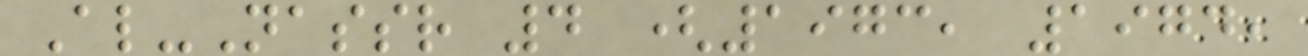Al-Nassr 4 (1973, 1974,
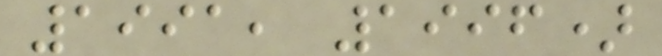1991, 1996)
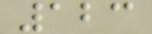123
